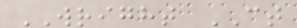WRIGHT CT
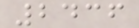2436
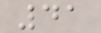41
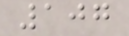107
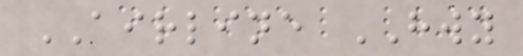AIRLINE HWY
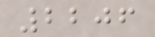2206
